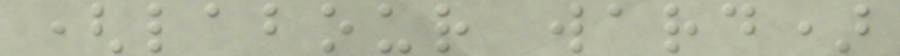(labour ward)
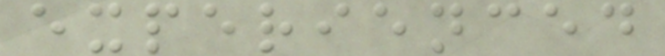experienced
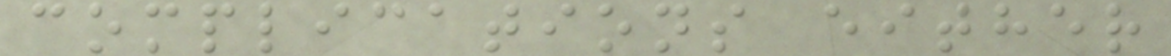complications either
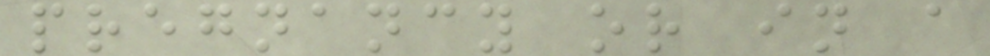pregnancy or in a
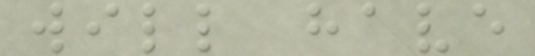will have
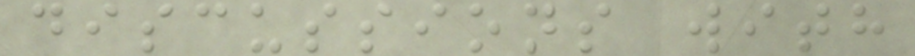discussions with
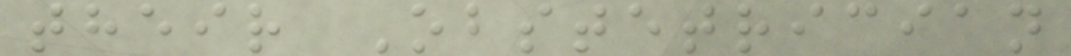their Obstetrician
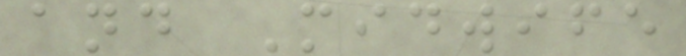and Midwife
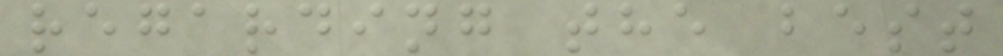regarding the best
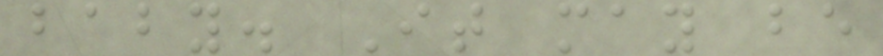baby. It may be
